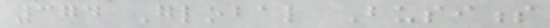374 Global Business
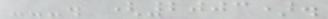---. (2003).
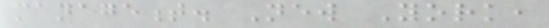management. New York,
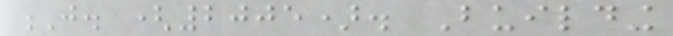J. (2005). Building
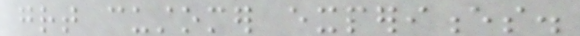great customer experiences.
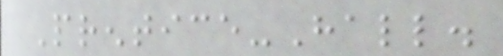Prentice-Hall.
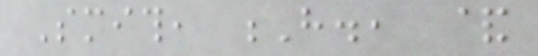Smith, H., &
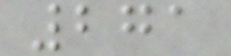271
